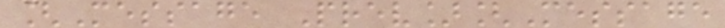[Message Prev][Message
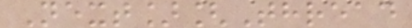Next][Thread
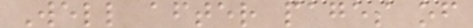Well after pages of
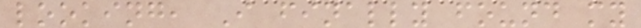looking, I finally found my
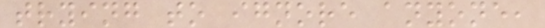trying to ignore anyone,
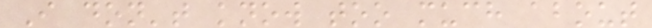I don't know too much about
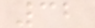32
